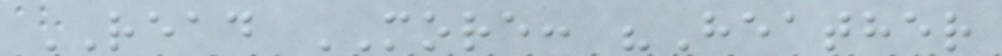READ MORE: "Heather
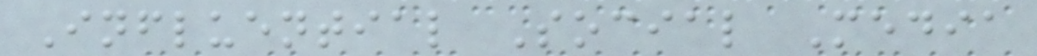Influential Social Media
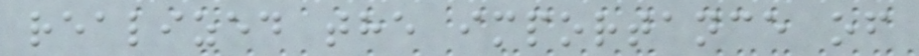realized the importance of
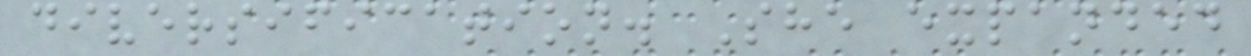diversification. She expanded
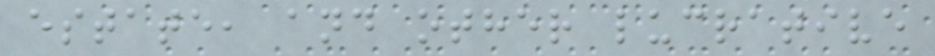estate, and other lucrative
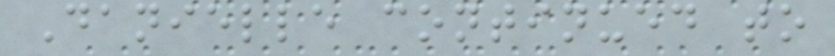Danielle continued to
